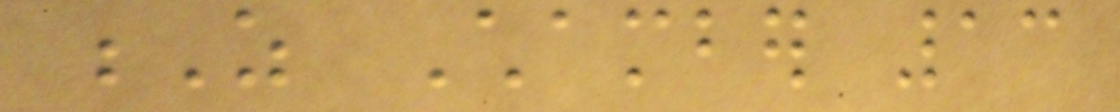Z Chamber 13
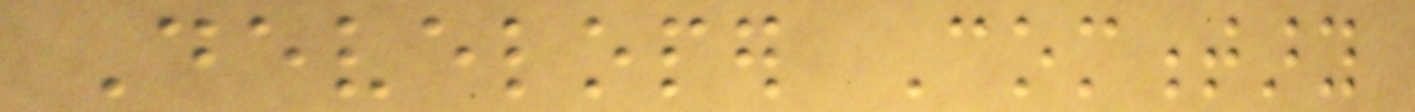Developer Commentary
